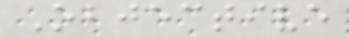Objective
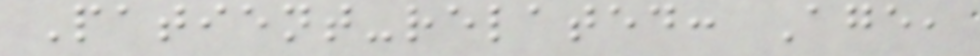Patient-related: Age,
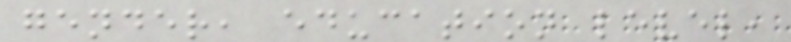gender, education level,
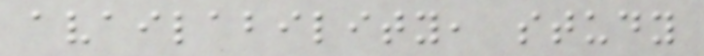availability, study
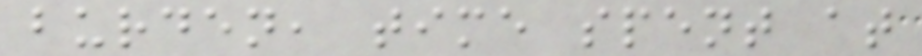burden, time spent at
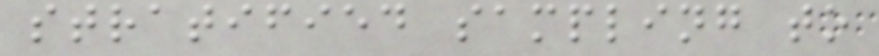stratified sampling to
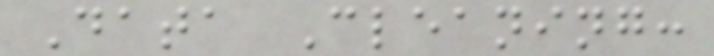Data Cleaning:
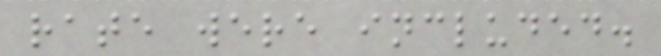rate were included.
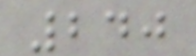240
